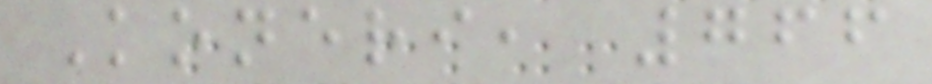Koneri, 766
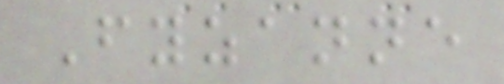Fyzanne
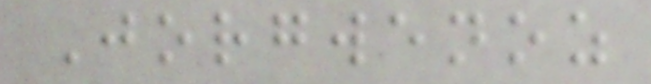Jorgwenoz
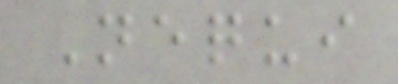Nequi
